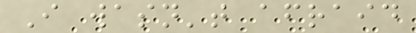I wasn't afraid
